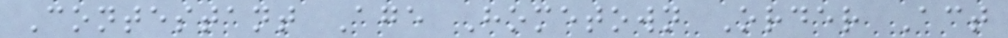Contestant Age Hometown Order Act
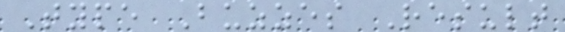Type Buzzes Result
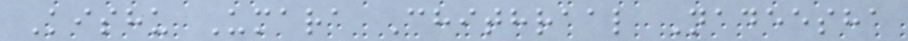Kishu Umara Chithraal Nadeesha
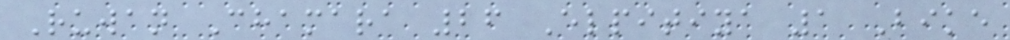Ruwan Chamara 26 Elpitiya 1 Bike
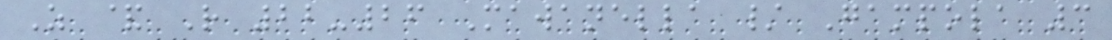Z & R 22-26 Mawanella / Gampola 3
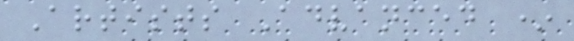Artists Advanced *
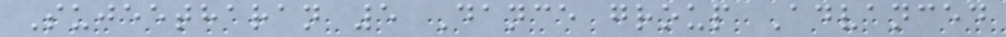Sujeetharan 5 Dance group Advanced
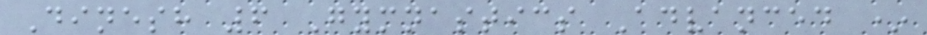Dinesh 6 Gymnastics Advanced *
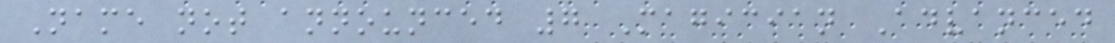Name not announced 7 Magician Advanced
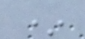*
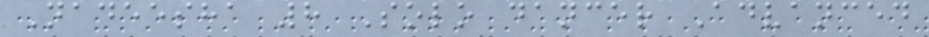Nadeesha 8 Solo dancer Advanced
